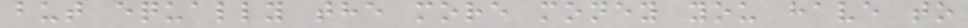but equally the more money you have to
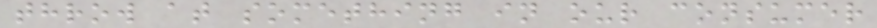throw at something in our consumer
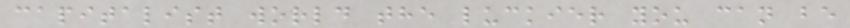capitalist world the luckier you can be
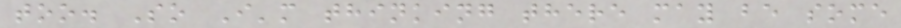too. So I'm thinking there may be some
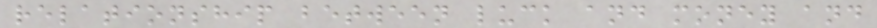relationship between luck and money and
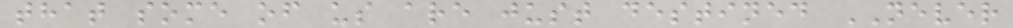that some of us are just destined NEVER
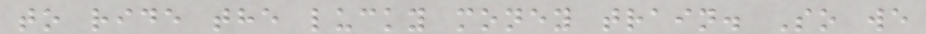to ride the lucky money train. So we
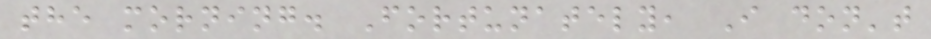the morning. Fortunately, I don't
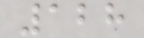128
